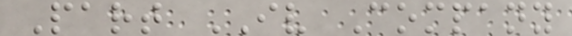Part IV Company
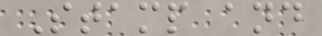Stamp and
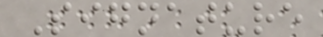Signature
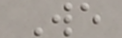We
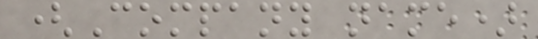(Company name)
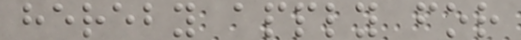hereby apply for
